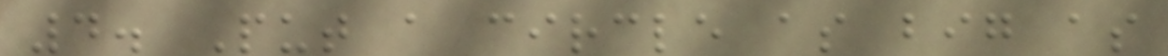4. Put a circle as big as
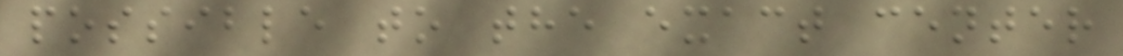possible to the exact center
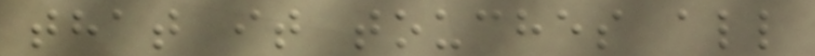that it touches all
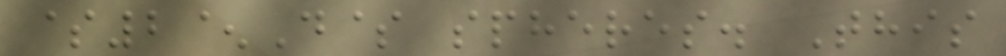$2^D$ spheres. This
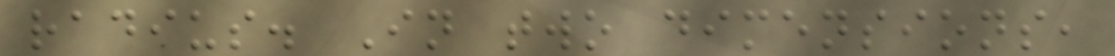radius. In two dimensions,
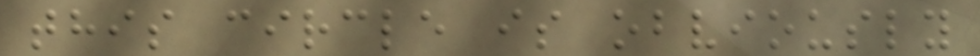this circle is obviously
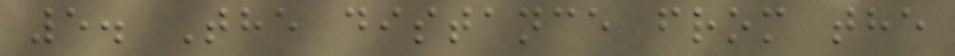5. The distance from the
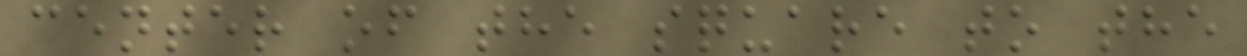center of the square to the
